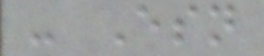- Esn
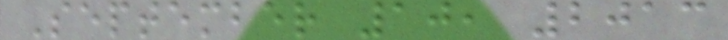September 10, 2013
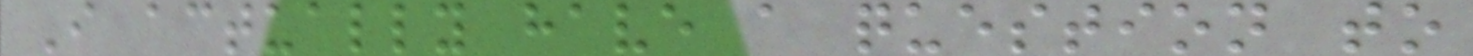I actually have a question to
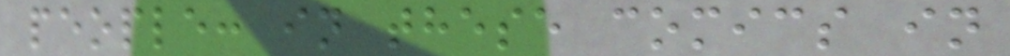people: in these comics in
